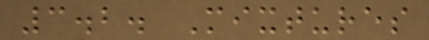3.2. Mixtures
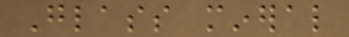Glass mineral
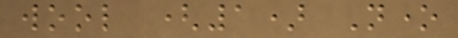wool (1) None
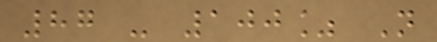87 - 100% Not
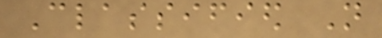Classified Not
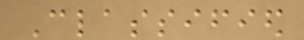Classified
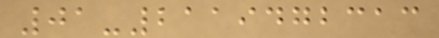01-2119472313
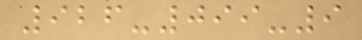926-099-9
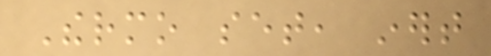Thermo set, inert
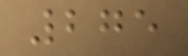275
